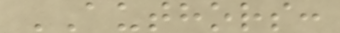AUTHORS:
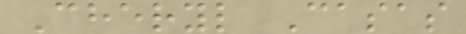Cheryl Casas
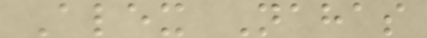Alex Nahas
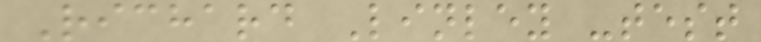Richard Linley -test
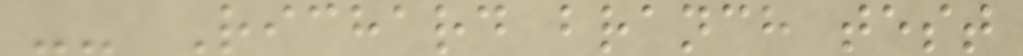-- Richard branch test
